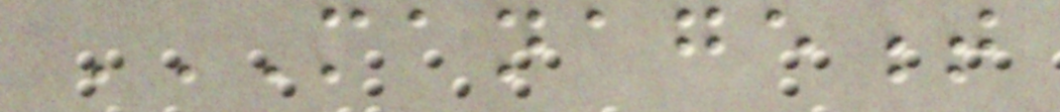MANAGEMENT
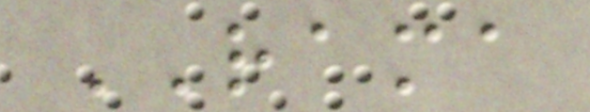RAMA
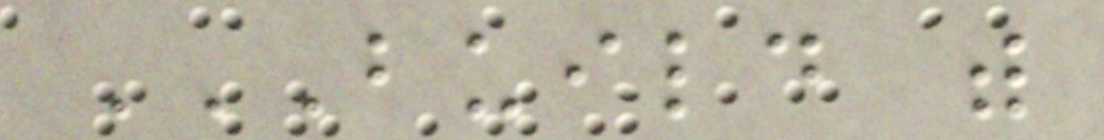BUILD WITH
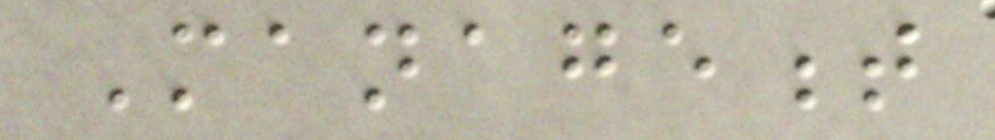Management
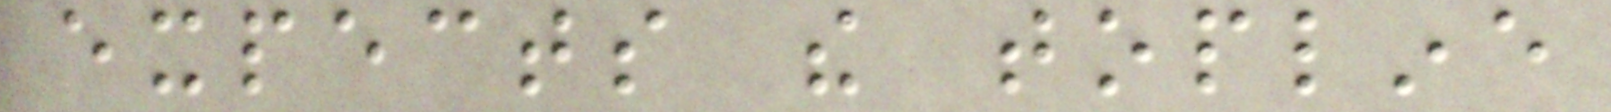expects the topline
